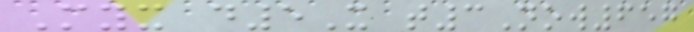Myx d5X t3Now657
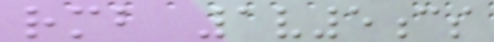rmb 1v5cs
